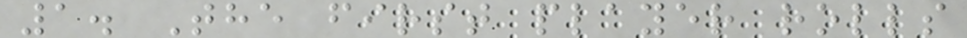1. The first player rolls
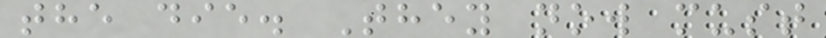the die. They now must
